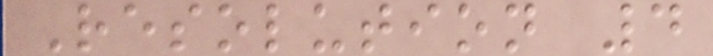Resolution 4
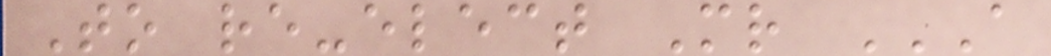To re-elect Mr A
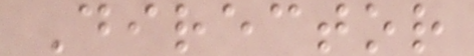Director
